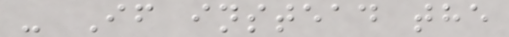- If instead the
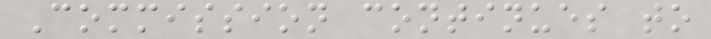Commission continues to
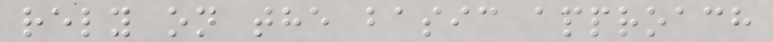rely on the basic approach
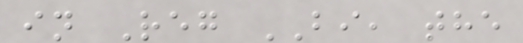in Reg BI, the
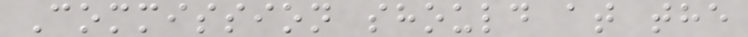Commission should at the
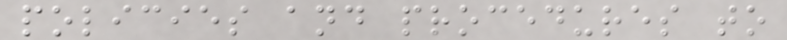policies and procedures to
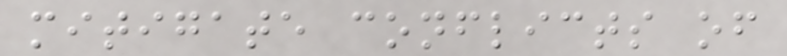mitigate conflicts of
